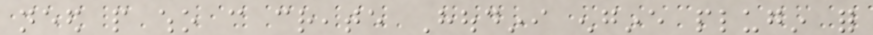need people who can create Houdini engine plugin for
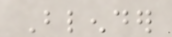Blender
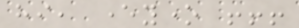hi, everyone !!!
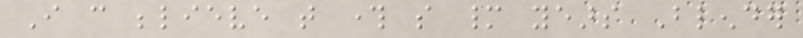I can believe that through so many years Blender
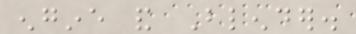engine and Blender.
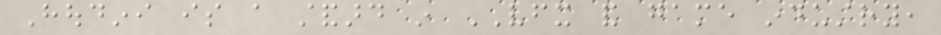Houdini is a standard in VFX and game industry,
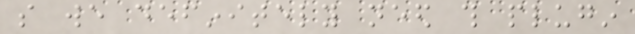so we definitely need this plugin
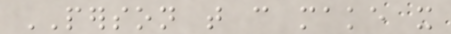PERSON that can make it
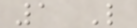1 Like
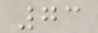73
